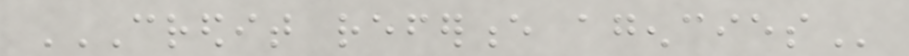CREDIT REFERENCE AGENCIES
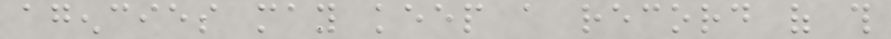agencies may keep a record of this
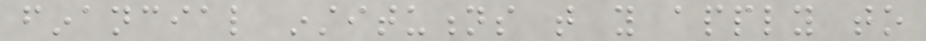financial institutions that you apply to
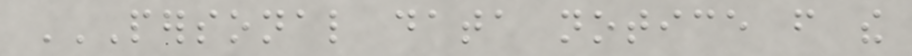PERSONAL DATA NOTICE FROM THE
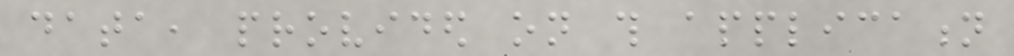data, provided on this application
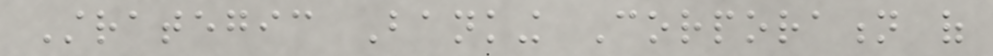Strategic Banking Corporation of
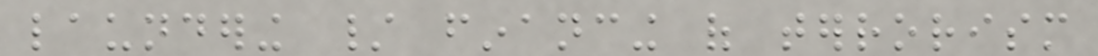laundering / financing of terrorism
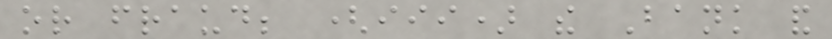or fraud; (iii) the Bank and
